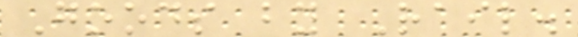Goods by Rail.
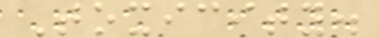Toxicity.
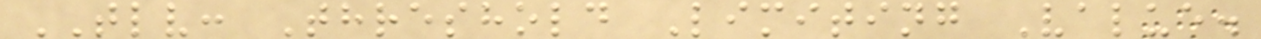TLV: Threshold Limiting Value.
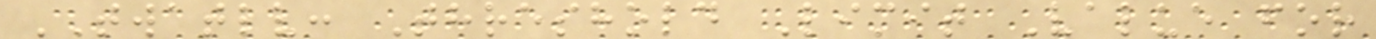TWATLV: Threshold Limit Value for
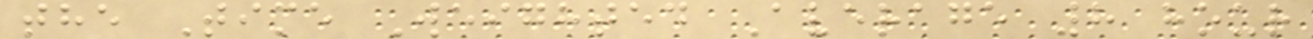the Time Weighted Average 8 hour
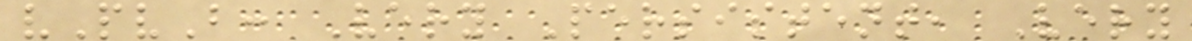vPvB: Very Persistent, Very
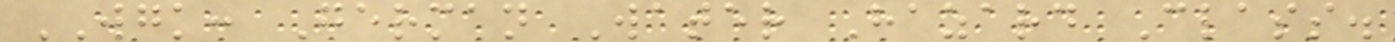WGK: German Water Hazard Class.
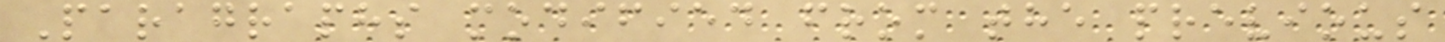Paragraphs modified from the previous
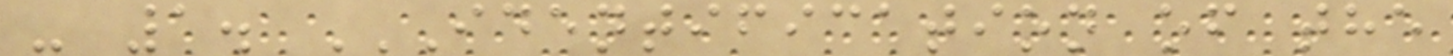- 1. IDENTIFICATION OF THE
